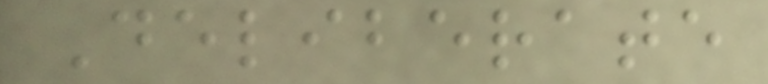Deliberate
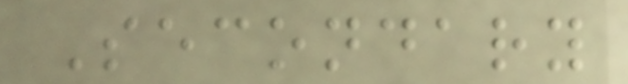Secondary
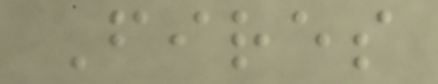Fires
